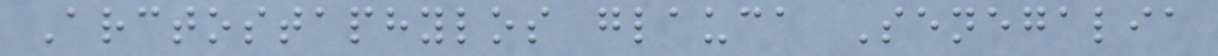Arctostaphylos glauca Senegalia
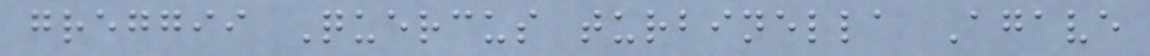greggii Quercus turbinella Agave
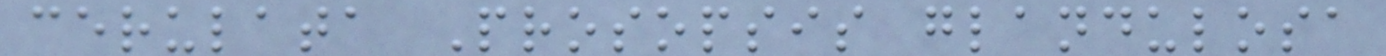cerulata Prosopsis glandulosa
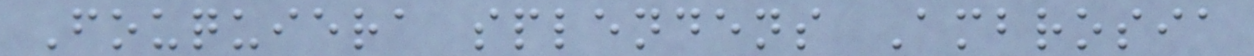Fouquiera splendens Ambrosia
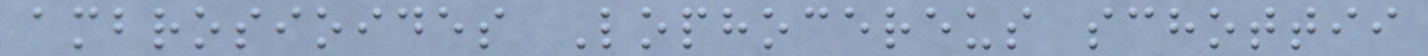ambrosioides Lophocereus schottii
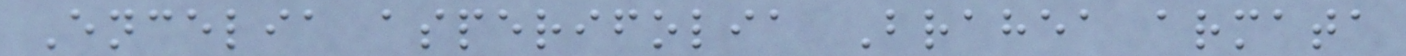Encelia asperifolia Brahea armata
